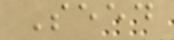Seed
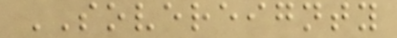SOVEREIGNTY
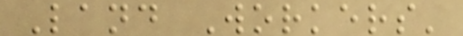Land Workers'
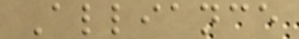Alliance
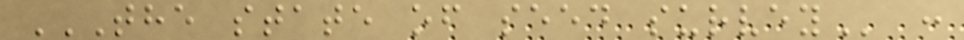THE STATE OF SEED SURVEY :
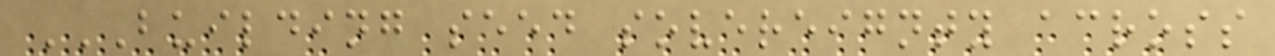BUILDING SEED SOVEREIGNTY ACROSS
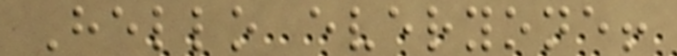Hello everyone!
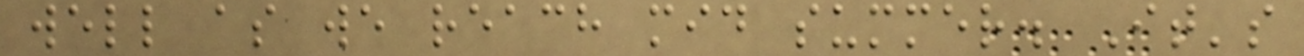well as we reach mid summer. It's
